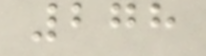278
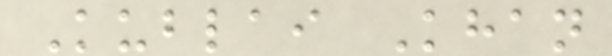Kublai Khan
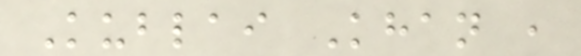Kublai Khan ,
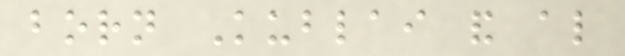born Kublai and also
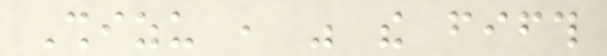Shizu , was the fifth
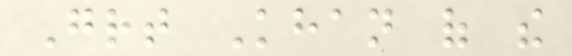Great Khan of the
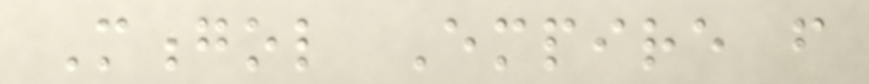Mongol Empire from
